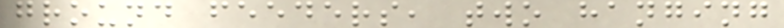ground feeders, two hanging
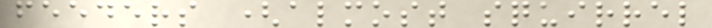feeders (almost squirrel
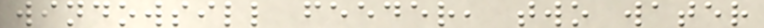windowsill feeder, two water
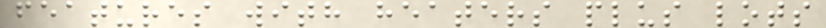features with heaters plus lots
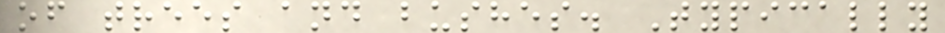of trees and bushes. Typically
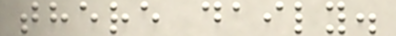there daily.
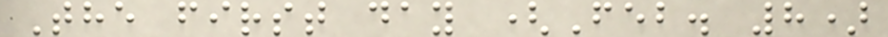The first day (Feb. 8)
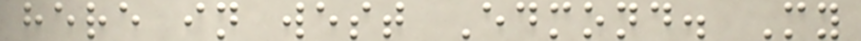here in west Edmond. My
